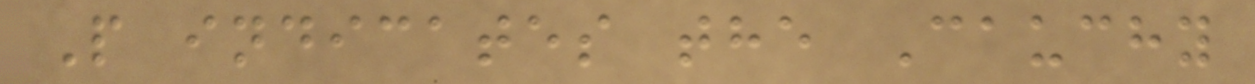P indicates the Cauchy
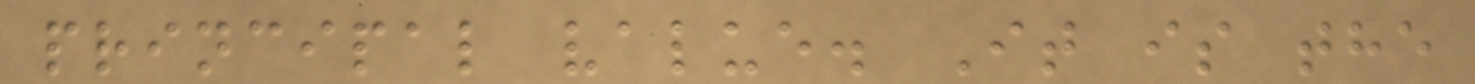principal value. It is the
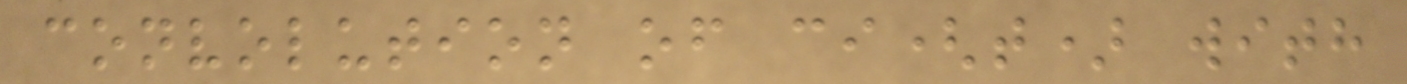convolution of ci(t) with
